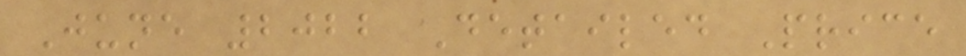June 2022 Detailed Price
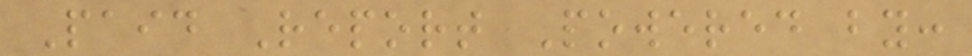Paid Report Powered by:
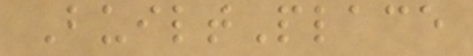BuiltPlace
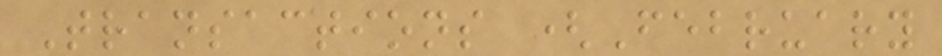Transactions (February
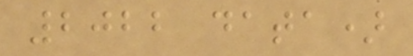2022 data)
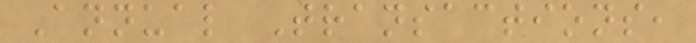Annual Transactions,
